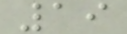19
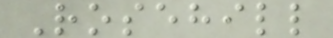Rosehill
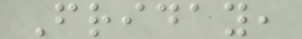Friday,
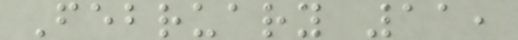February 11,
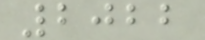2022
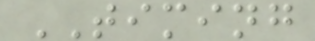TIMING
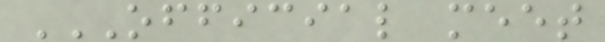OFFICIAL MEET
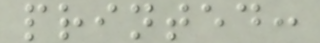printed:
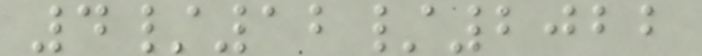4/12/2022
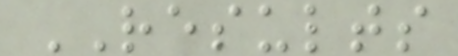RESULTS
